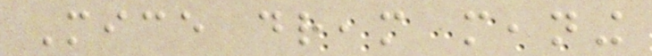Mice dream meaning
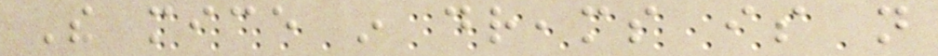The mice in dreams is not
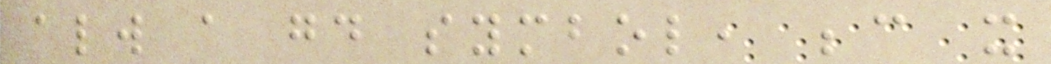always a good symbol, because it
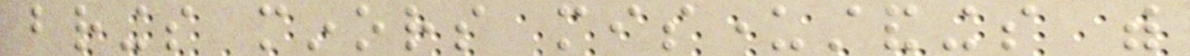brings minors misunderstandings with
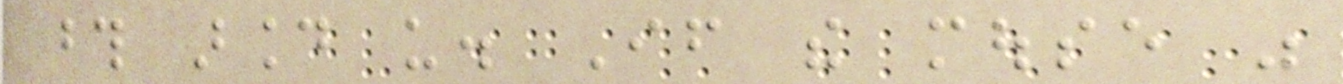those around us. If the mouse was
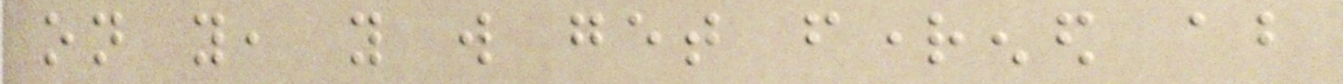on you, you will get frightened about
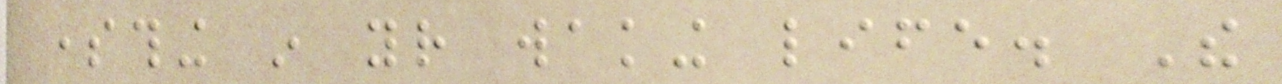something in your waking life. The
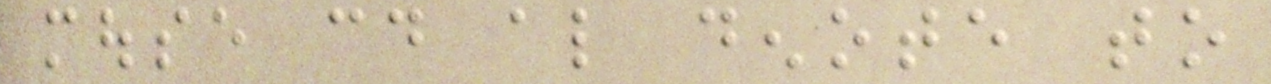mouse could also denote to
